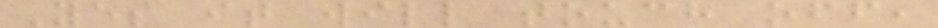Yes it will touch off,
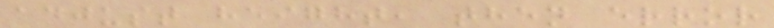adjust height, then error
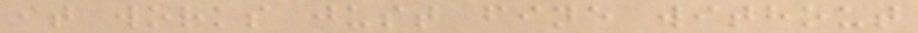it works just fine without
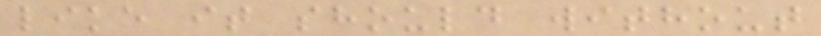like it should without
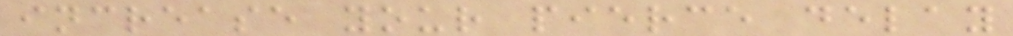increase your pierce delay
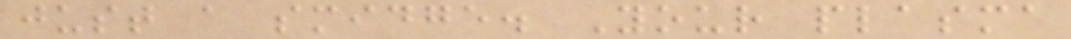just a smidge. Your plasma
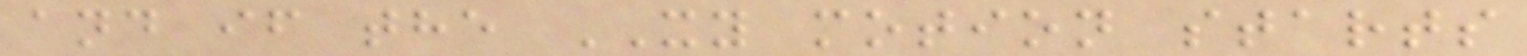and if the XY motion starts
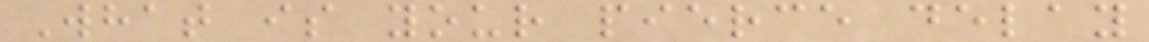What is your pierce delay
